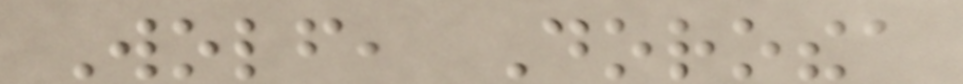Wolf, Dorothea
